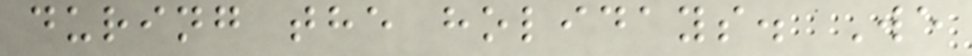during the holidays. We
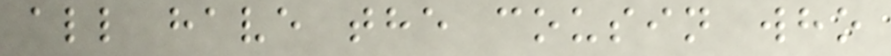all have the cousin who
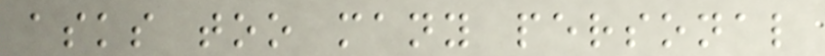asks too many personal
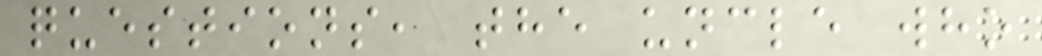questions, the uncle who
